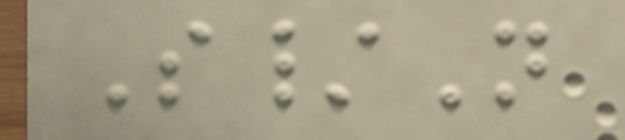S/N
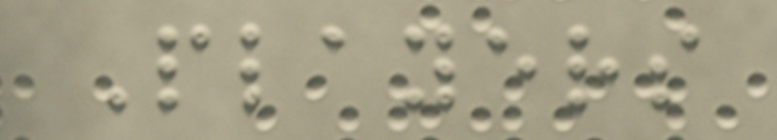Players
